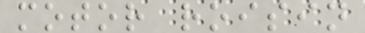motor roisin
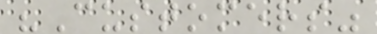"Customers"
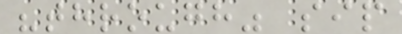"through" sip
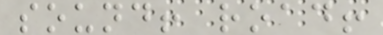sound! road!
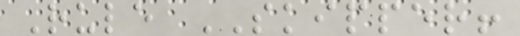Rule SKIPPER!
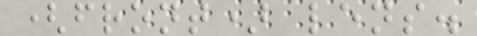(front) lens.
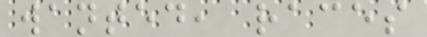wanted, races
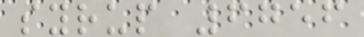syrup 6756
